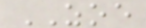ZOE
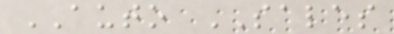AUTO SALES
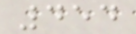454
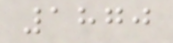1870
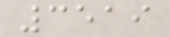3519
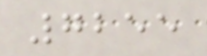7255
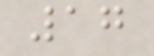17
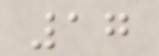17
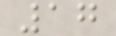17
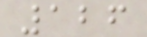126
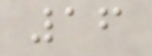16
